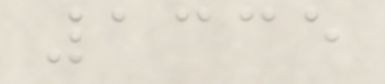1335
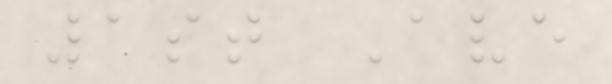1st Ave
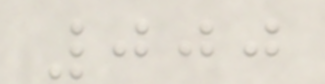000
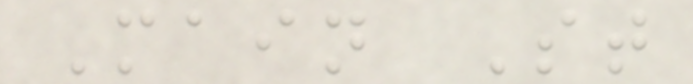Main St
